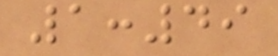1:49
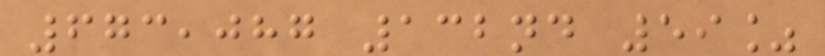673,087 132nd 59%
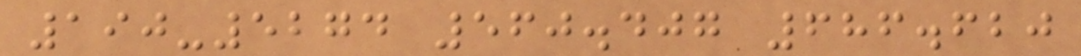190-5274 560.407 686.620
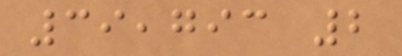39,793 2
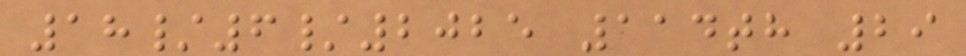18/6/2025 114th 29
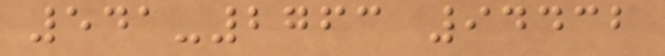541-2763 94432
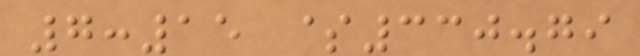7:15 $330.79
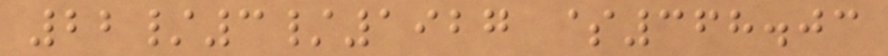22/3/1927 $368.03
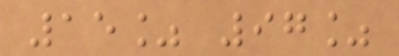15% 97%
